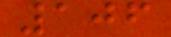106
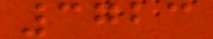3723
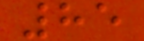85
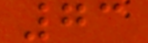73
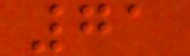71
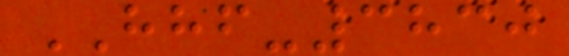HHF-3830
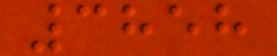3858
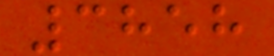3858
